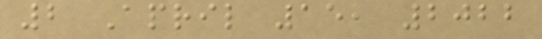2 April 15, 2022
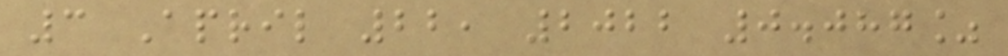3 April 22, 2022 0.087%
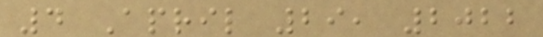4 April 29, 2022
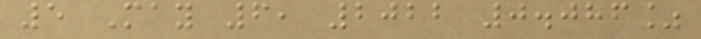5 May 6, 2022 0.086%
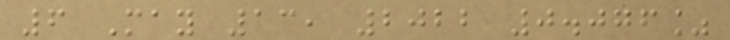6 May 13, 2022 0.076%
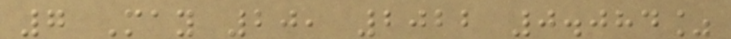7 May 20, 2022 0.084%
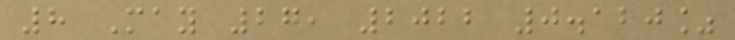8 May 27, 2022 0.120%
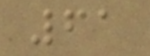61
